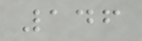146
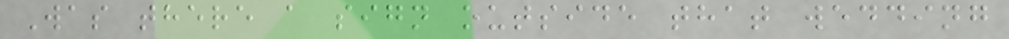Was there a sign outside that wedding
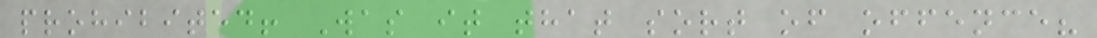prohibited! Was it that sort of offence?
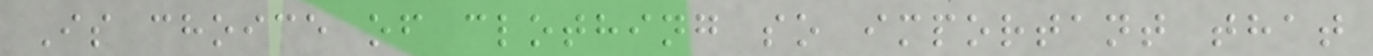Is choice of clothing so important that
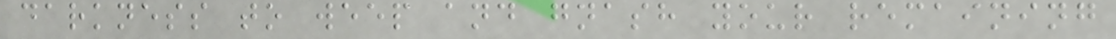darkness to weep and gnash your remaining
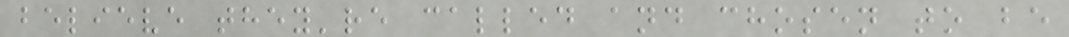believe they're called and chosen to be
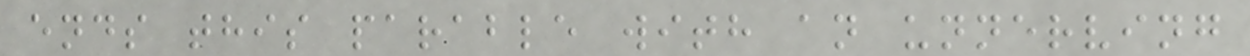ends this parable with an unnerving
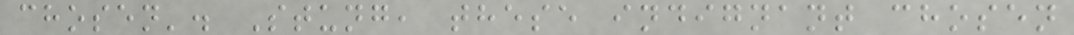chosen'. Stung, these indignant chosen
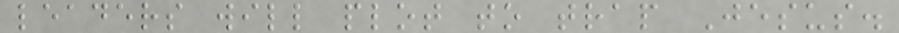leaders will plot to trap Jesus.
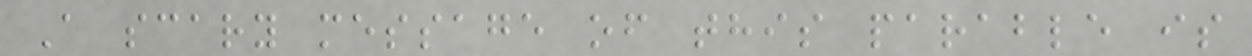A scary message of this parable is
